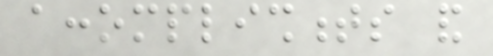accomplishments and
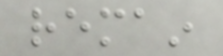remain
